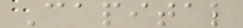Capital
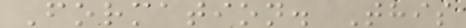Formation. This
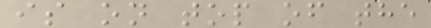is on top of the
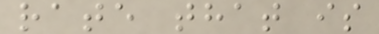rate that is
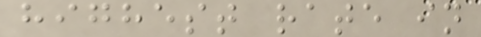highest rate in
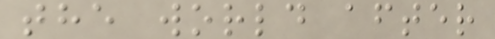the world after
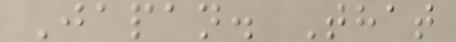Japan. That
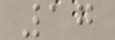17
